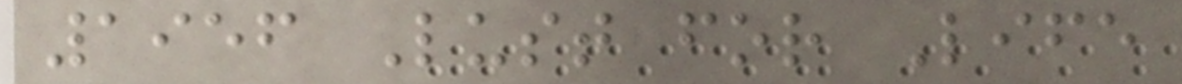1956 Lust for Life
